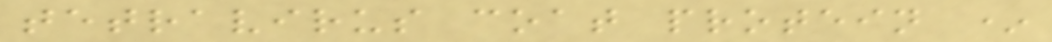tetravirus coat protein *
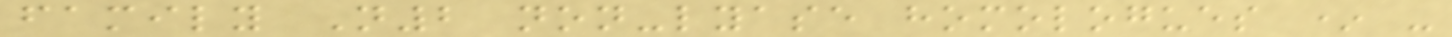family N2 non-lyase homologues * -
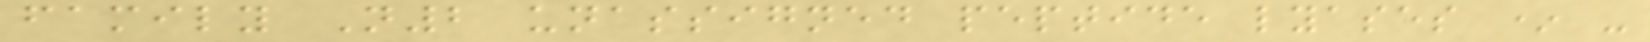family N2 unassigned peptide lyases * -
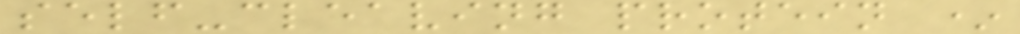self-cleaving protein *
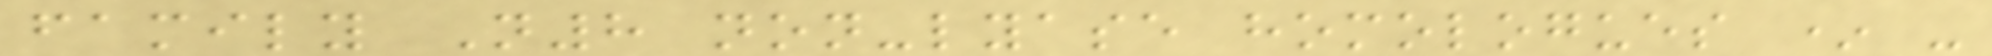family N8 non-lyase homologues * -
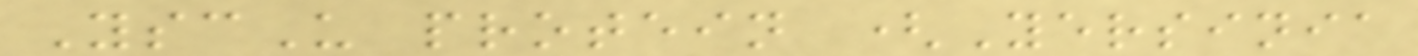YscU protein (Yersinia
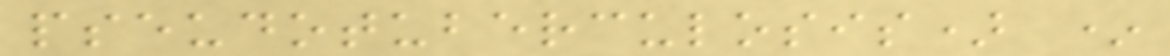pseudotuberculosis) *
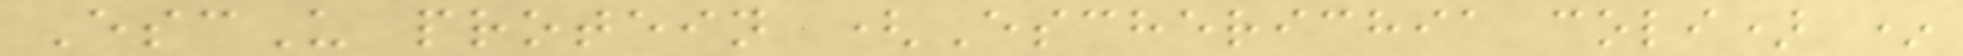EscU protein (Escherichia coli) *
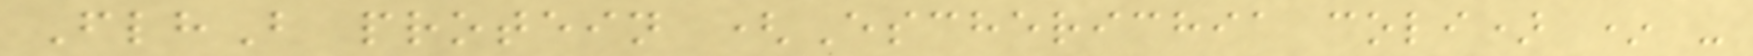FlhB protein (Escherichia coli) * -
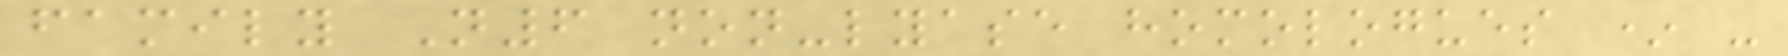family N6 non-lyase homologues * -
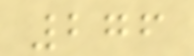276
